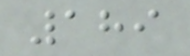189
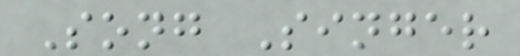Song Singer
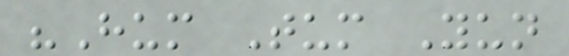"Hum Tum Yun
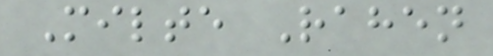Milte Rahen
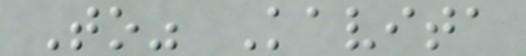To" Kavita
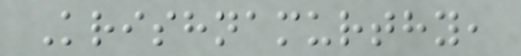Krishnamurthy,
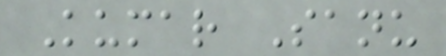Kumar Sanu
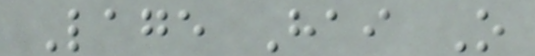Lage Hai O
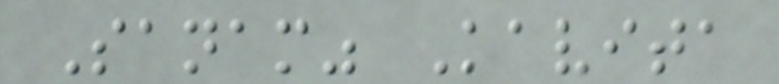Sanam" Kavita
